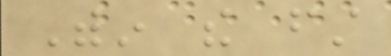Within the first
